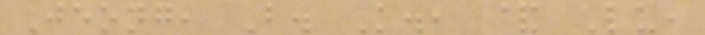Jeong, B. K., & Lu,
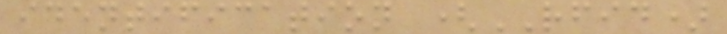identification (RFID)
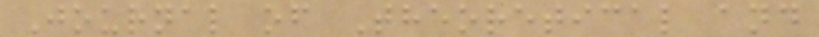Journal of Theoretical and
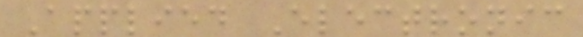Applied Electronic
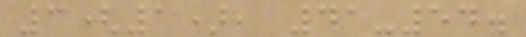3(1), 41-54.
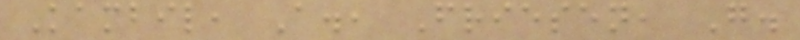Kambil, A., Friesen, G.
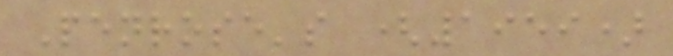Penrose's (1959)
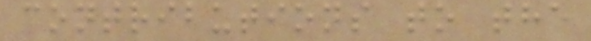contributions to the
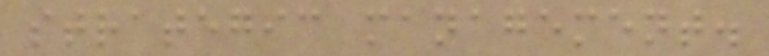strategic management.
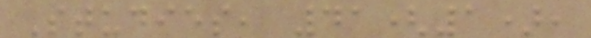Studies, 41(1),
